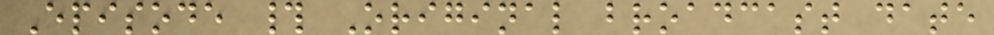Episode # Original broadcast date
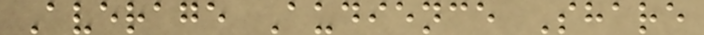Average Audience Share
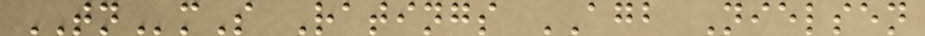TNmS Ratings AGB Nielsen
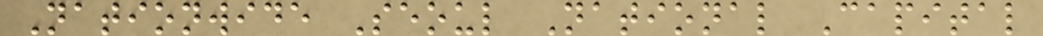Nationwide Seoul National Capital
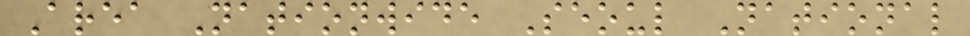Area Nationwide Seoul National
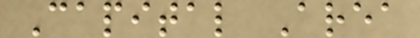Capital Area
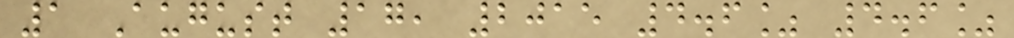1 August 17, 2015 4.6% 4.6%
